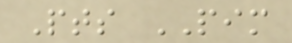Pts PIM
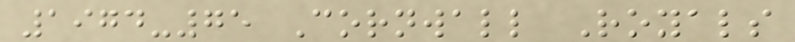1974-75 Cornwall Royals
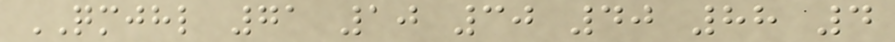QMJHL 71 10 30 40 88 4
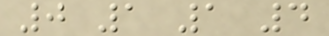0 1 1 4
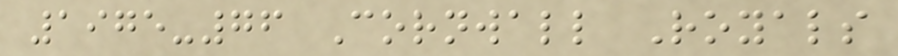1975-76 Cornwall Royals
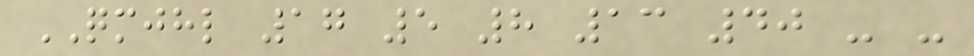QMJHL 17 5 8 13 40 - -
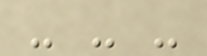- - -
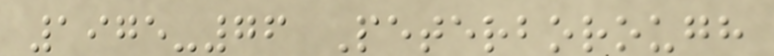1975-76 Peterborough
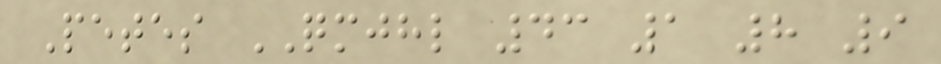Petes QMJHL 43 1 8 9
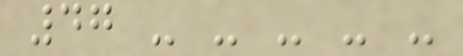47 - - - - -
